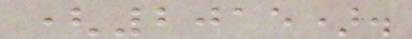(2015).
